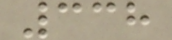338
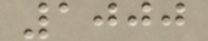1000
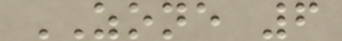ZONE 6
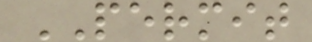PERMIT
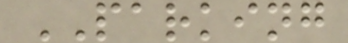PARKING
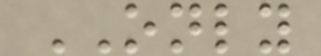ONLY
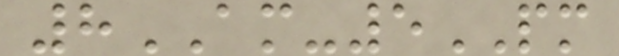8AM-5PM
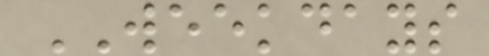WEEKDAYS
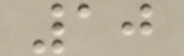10
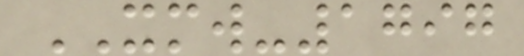XMW-1797
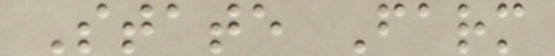State Farm
